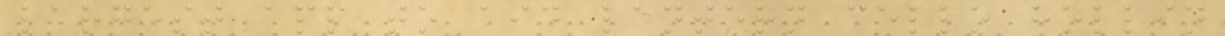largest app to aid lantern cello hollin
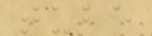tube
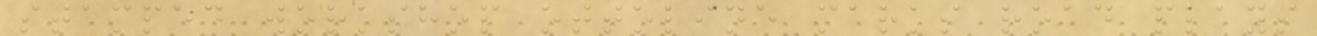stamped workshop ottoline marks road plays
